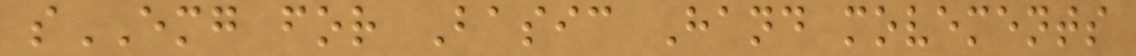sEMG for Basic Hand movements
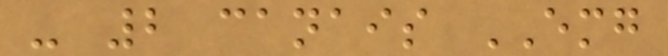- 2 canais EMG
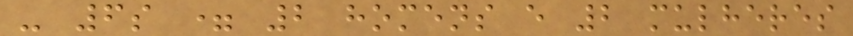- 6s = 2 homens e 2 mulheres
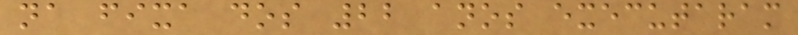na fixa dos 22 anos executaram
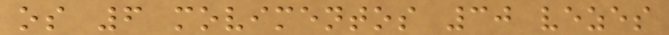os 6 movimentos 30 vezes
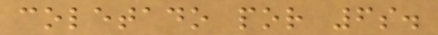coletado por 6s.
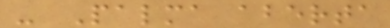- Palma aberta
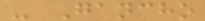- Gancho
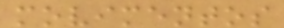movimentos
